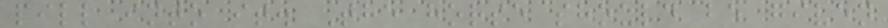pill into it. The horse should be given
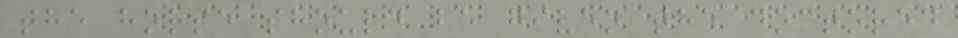the horse should be given the doctored
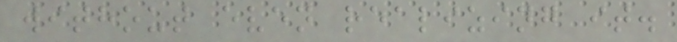without even realizing it.
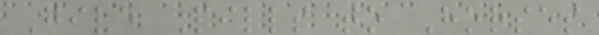Give Pills to Horses
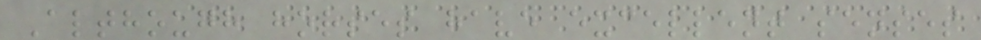Although horses have excellent senses
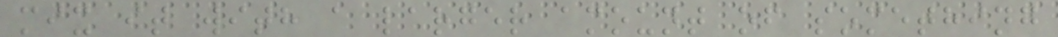mix it with a larger amount of something
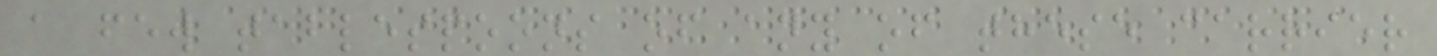a few tablespoons of any of these carrier
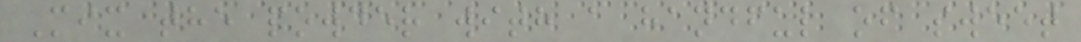Mix the powder with a handful of sweet
